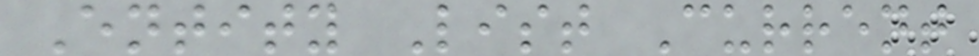Entity List Current
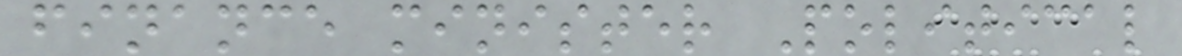finance minister Political
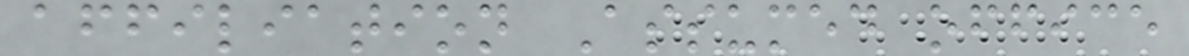affiliation Assumed office
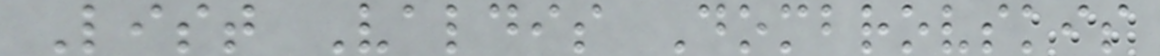List Valdis Dombrovskis
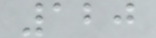120
